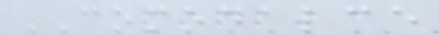COMODALCE
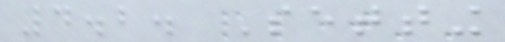4.2. Setting
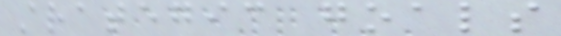strategic goals
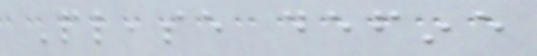Please define
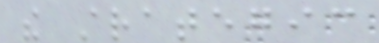the strategic
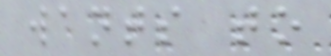wants to
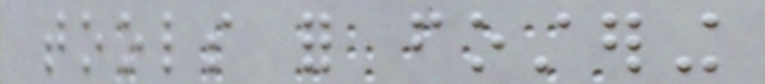tools for fostering
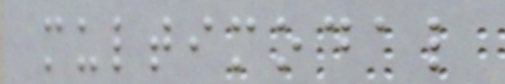multimodal
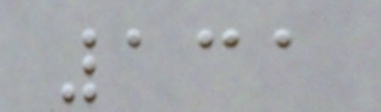131
